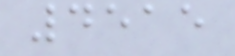4515
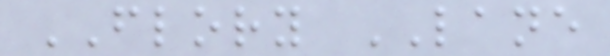FLORY LANE
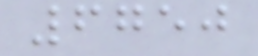6750
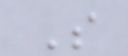S
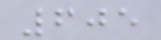605
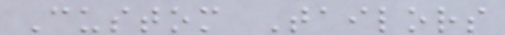Custom Tailors
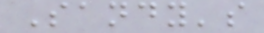Sandy's
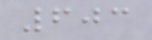603
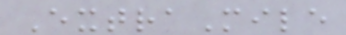ExtraMile
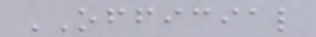OFFICIAL
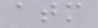atm
